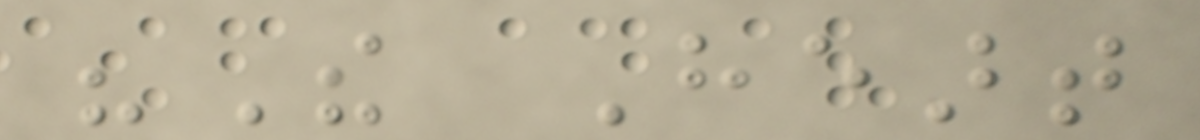"The Heart
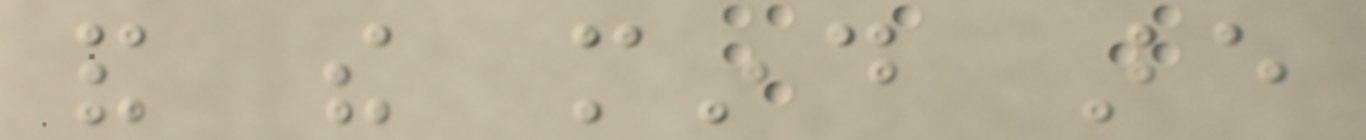and the mind are
